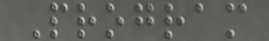Program
